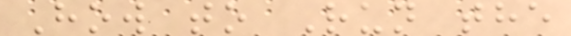How to Run the
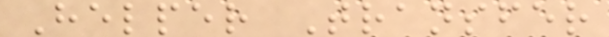Helper Transfer
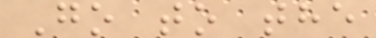Go to the
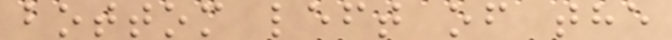bottom left of the
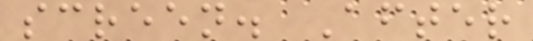screen. After
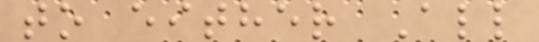to either All
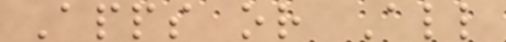Apps or All
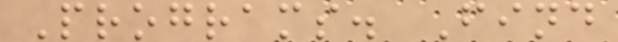Programs. Find
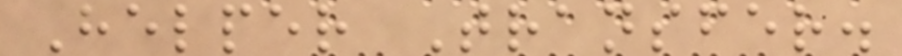Helper Transfer.
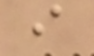i
